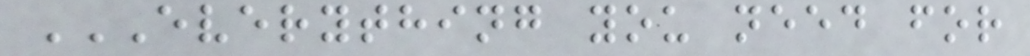EVERYTHING YOU NEED FOR
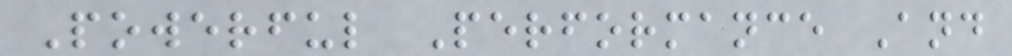Powerful Performance And
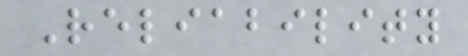Reliability
